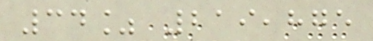34% 219,875
